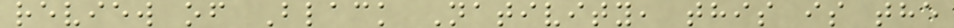review of Black Nativity, this is the
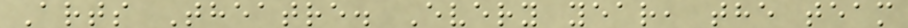Arts Theatre. Every year, the team
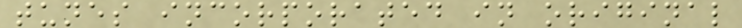tunes incorporated in original
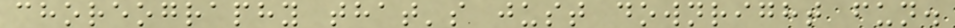choreography that's just downright fun.
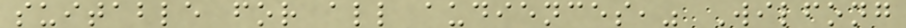suitable for all audiences," Wilfong
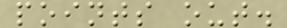points out.
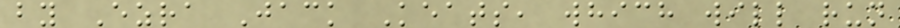by Ezra Jack Keats, which will run
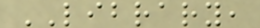LIBRARY,
